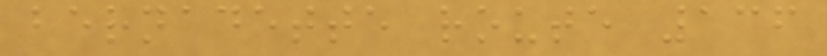bernadette route 136
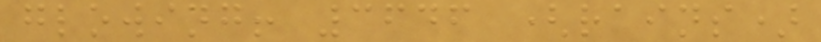glowing! 3646 (rains)
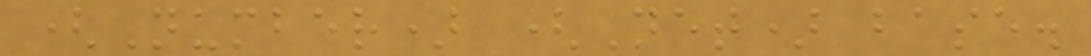(Number) (Net) base.
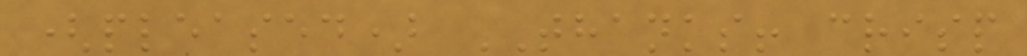(pleased) THANKS! crisp
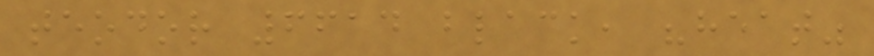teodor 6614 black, "heat"
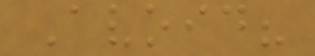Avoid?
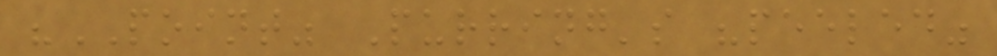"POINT" Purring's "peeled"
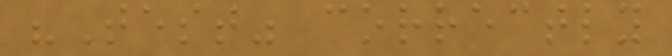"Test" correctly
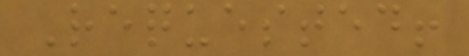Requested!
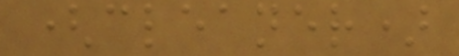(cleaner)
